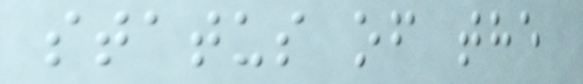status of the
